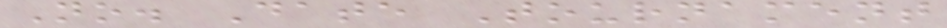No. Date Tournament
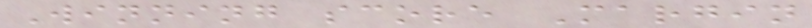Winning score Margin
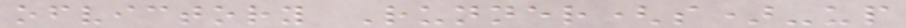ofvictory Runner(s)-up
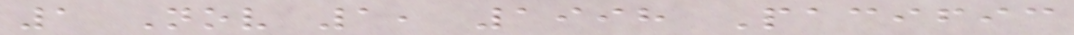1 Nov 1, 1998 Pacific
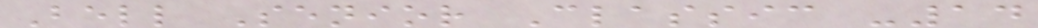Bell Senior Classic -14
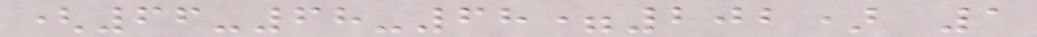(66-68-68=202) 1
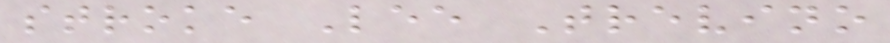stroke Lee Trevino
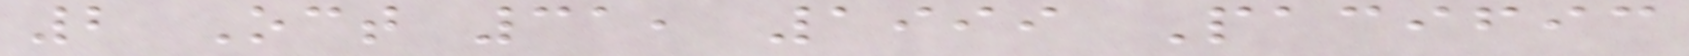2 Oct 31, 1999 Pacific
